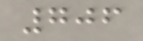706
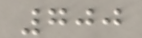700
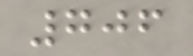706
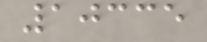10335
